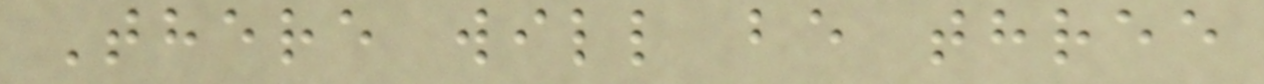There will be three
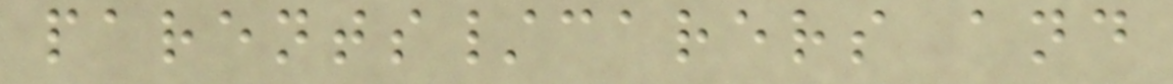parents/carers and
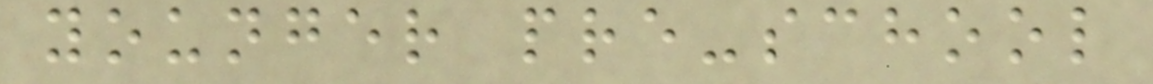younger pre-school
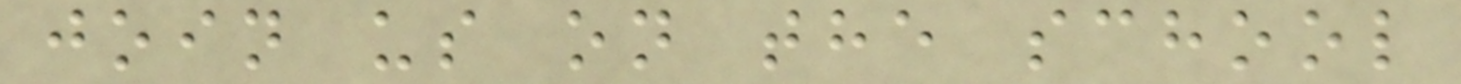join us on the school
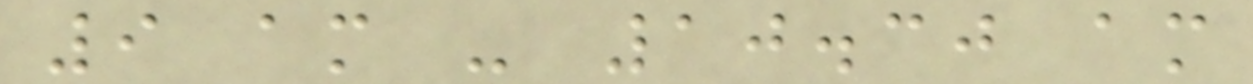9 am - 10.30 am
